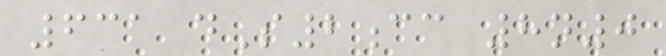631 dS2cc 8n0
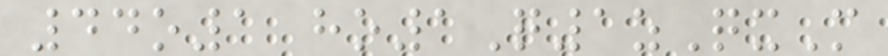44o1 ho1Q1zQxM
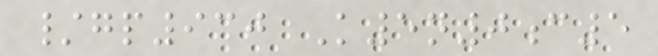/gp930 K5n0c5
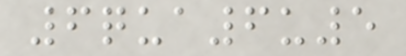6qua6u5
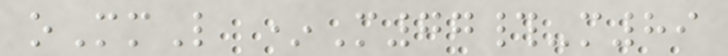oMmL *M77#-m89
